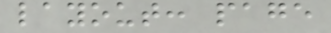layout: page
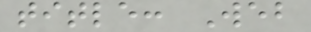title: Web
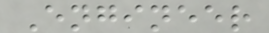Engineer
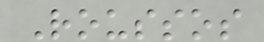Roussos
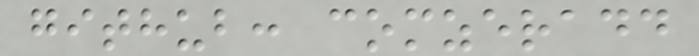github: comzeradd
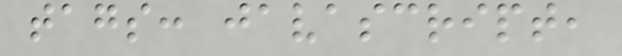tags: javascript,
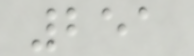251
